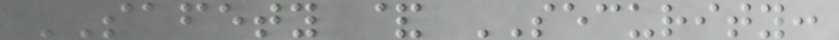SAFETY & SECURITY:
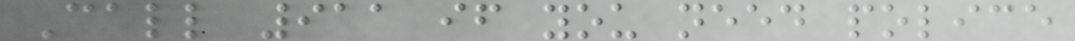Call 911 if you need police
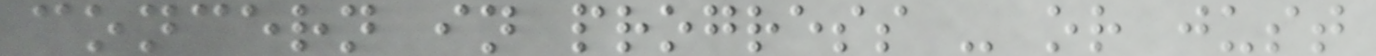concern in progress - or just
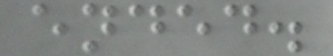ended.
